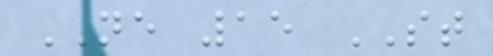NE 15 ST
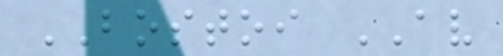BOSTOI AV
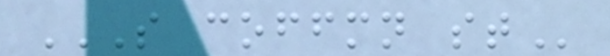S COFFMN ST
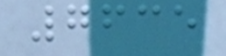7635
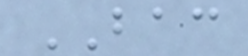BAC
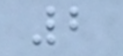2
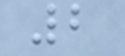2
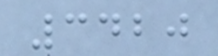3420
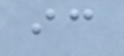ic
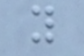y
